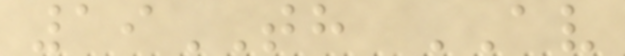19TH AV
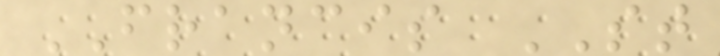FRANCIS ST
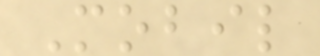Mobil
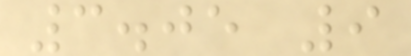3.05 9
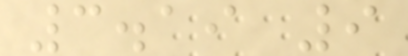3.19 9
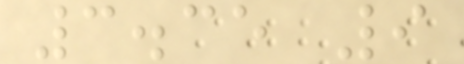3.35 9
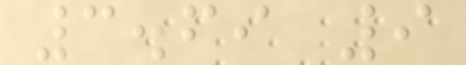3.69 9
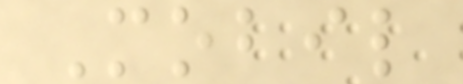Mobil
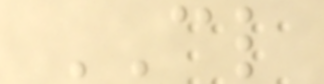CL
